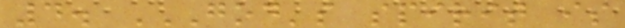4. GOD'S SPIRIT IS
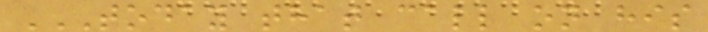TODAY THAT CALL ON HIS
